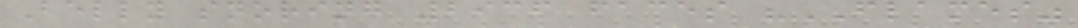Belly snoring 2936 faces "FLAMES"
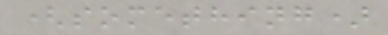(something)
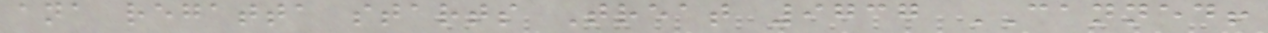ana regatta starts Treat 9737 CANNED!
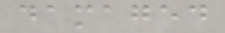damaged
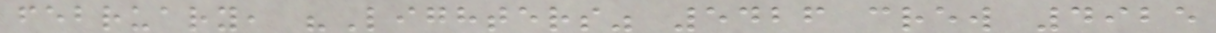february, "Lighters" 5426 crew 4925
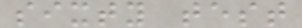sixty test
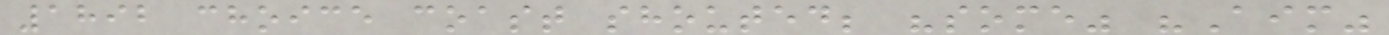1892 choice coast shouted; "some" "Aim"
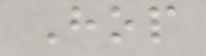Hop
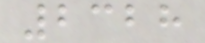2328
